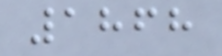1868
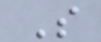S
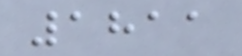1811
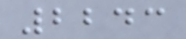2243
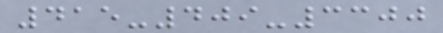415-409-3300
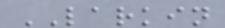LARKIN
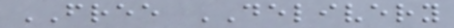FREE DELIVERY
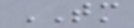TM
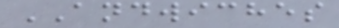ANDWICHES
